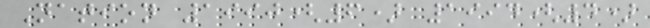Nation 1990(6) 1994(4)
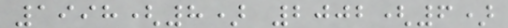1998(8) 2002(6)
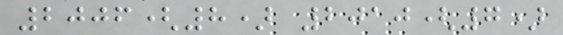2006(8) 2010(7)
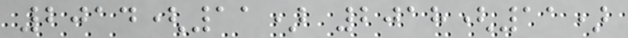2014(11) 2018(11)
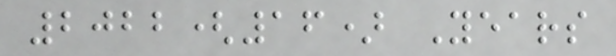2022(16) Years
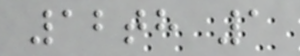12th 1
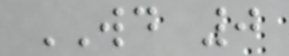WD 0
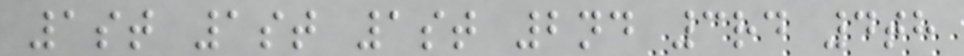1st 1st 1st 2nd 3rd 4th
